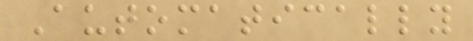Automatically
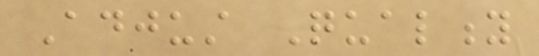Adjust Quality
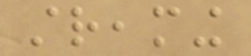streaming
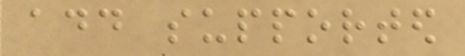add supported
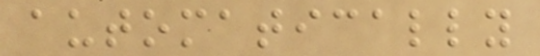automatically
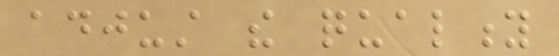adjust the quality
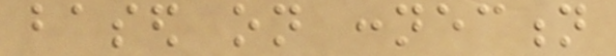based on connection
